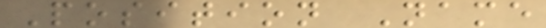Position Name
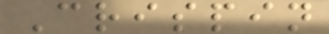Crispin
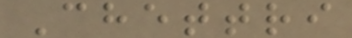Chettri
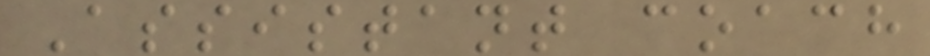Assistant coach
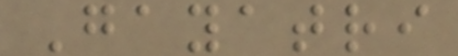Gayatri
